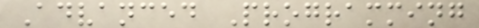Advanced Programming
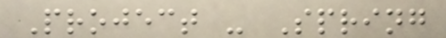Project - Spring
